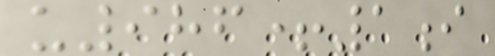u986+1i
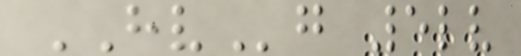HVg 5lv
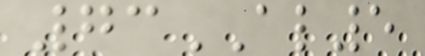73AL5
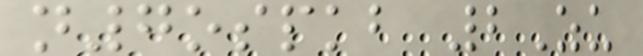n7ospkb 2Zu
